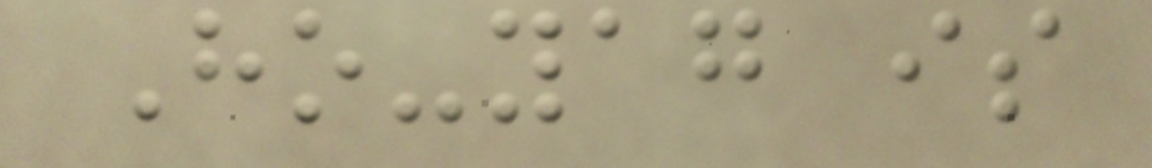Ho-yag is
